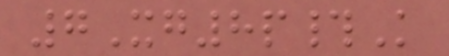7Xg8p#K
